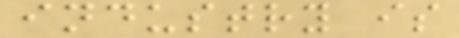industry is
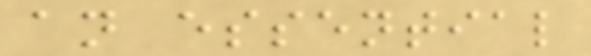an essential
